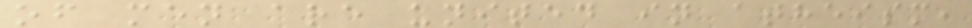of men are united in atheism,
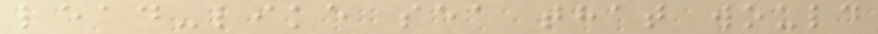lead-like sea that would
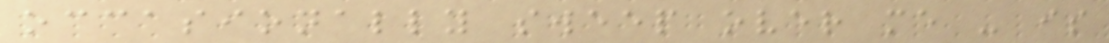occasionally sweep over me - is
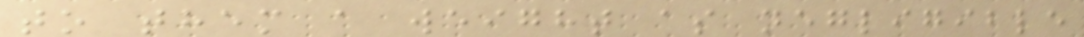to them a weight as negligible
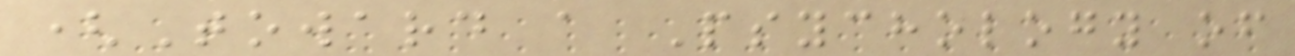(Toward a Psychology of
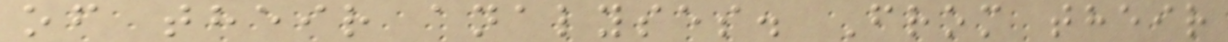of their analyses. From their
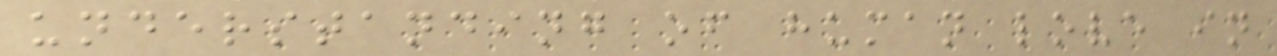understanding of human love in
